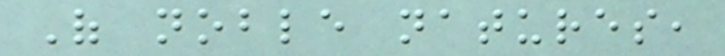Of noble natures,
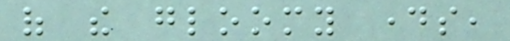of the gloomy days,
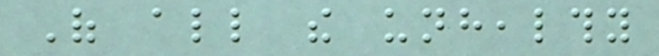Of all the unhealthy
